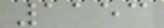1153
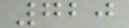720
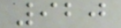920
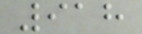918
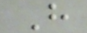H
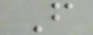F
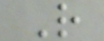R
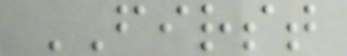FIRST
